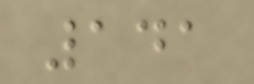141
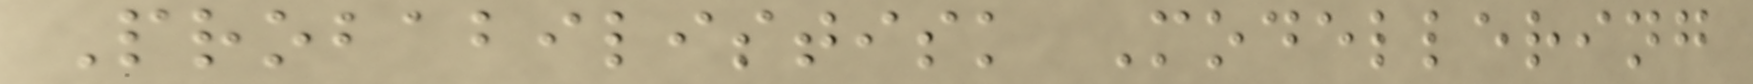Probabilistisk Modellering
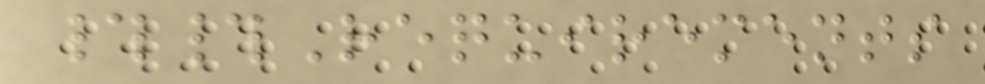##Requirements
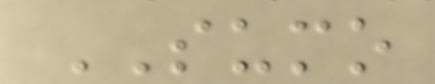SUMO
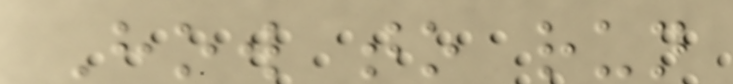How to run
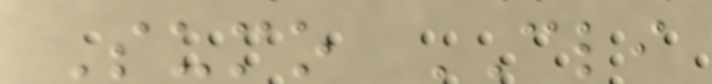Sumo CLI
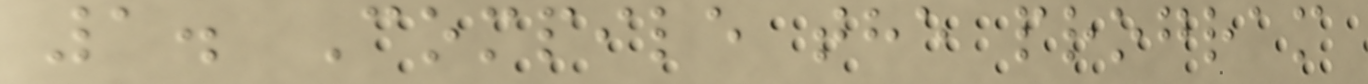1. Compile the program
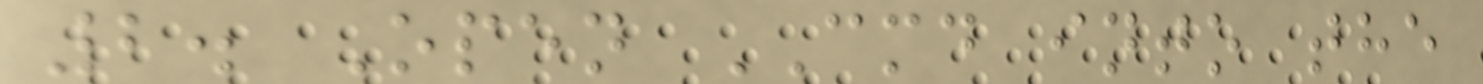2. Open CMD into the
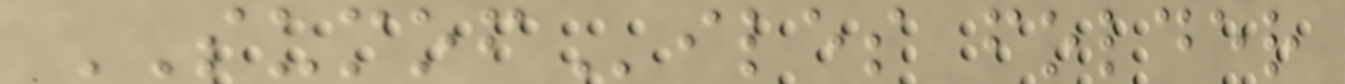SUMOFiles folder
